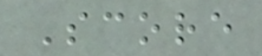Score
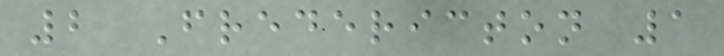2 Fredericton 1
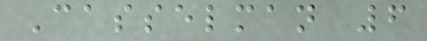Casselman 6
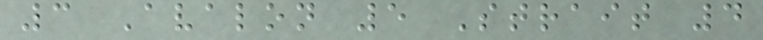3 Avalon 5 Strait 4
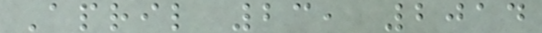April 23, 2014
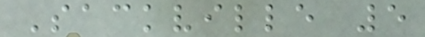Sackville 5
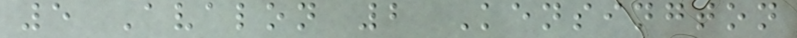5 Avalon 2 Kensington
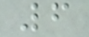6
